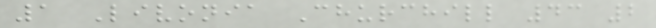1 Livonia Churchill 43 2
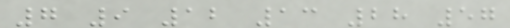7 9 12 13 28 57
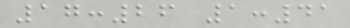17:26 1:41
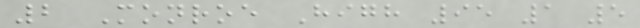2 Monroe High 95 1 5
